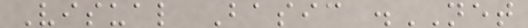Visual Basic .NET
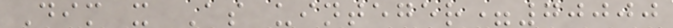Dim x As uinteger=70000
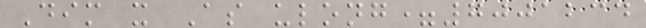Dim x As ulong=7001234
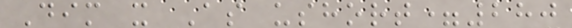Dim x As ushort=280
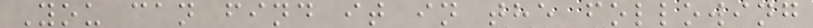You can find it in the following
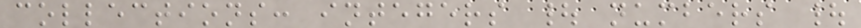collections: integers | numbers |
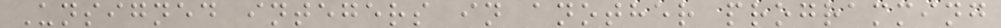Unsigned integers in another programming
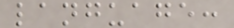language:
